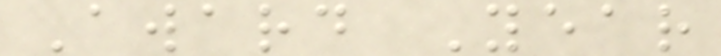Award Year
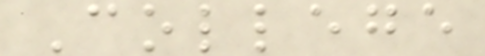College
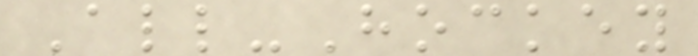All-Hockey
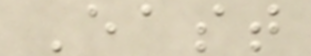East
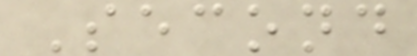Second
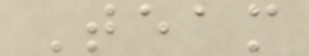Team
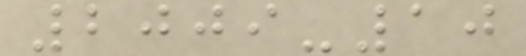2009-10
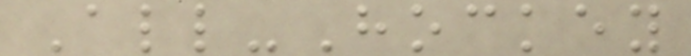All-Hockey
